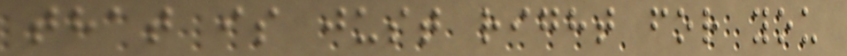that is just right for you
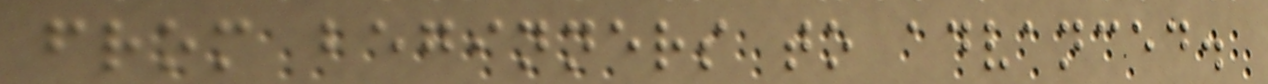from beginners to advanced.
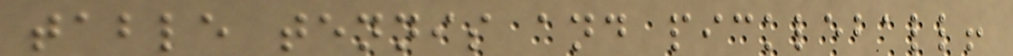table tennis and pickleball!
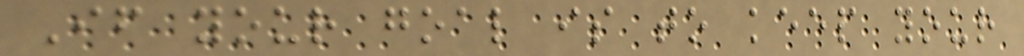If your goal is to keep your
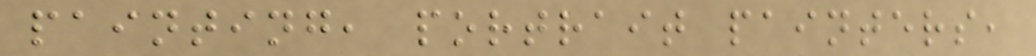painting, portrait painters,
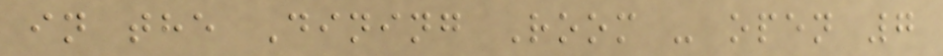in the Dining Room - open 7
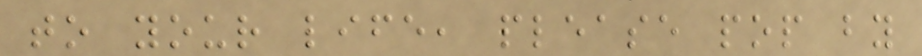to your life, please pop by
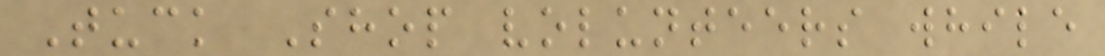Tuck Shop volunteers while
